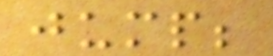jump;
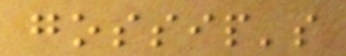gossip's
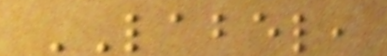LABEL,
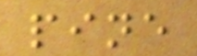pine
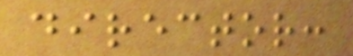director:
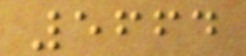5664
